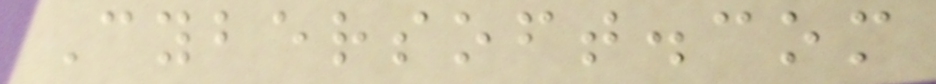Cybersoft.com
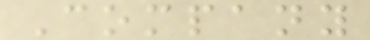Company
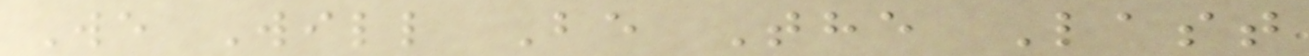We Will Be The Last
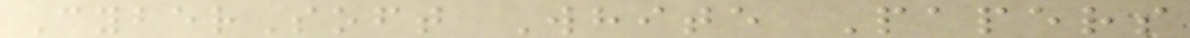CyberSoft White Papers
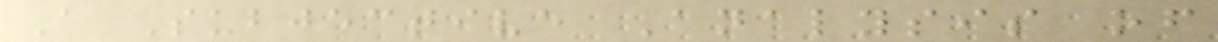A Subjective Analysis of
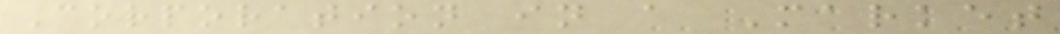Corporation in a Market
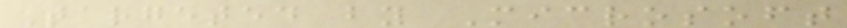Targeted by Microsoft
